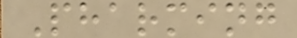Pharming
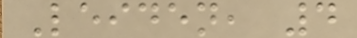Leiden, 4
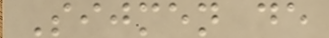Sijmen de
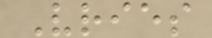Vries
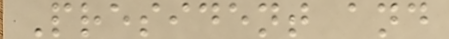President and
